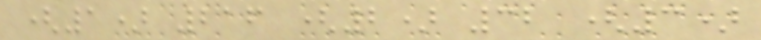(1) 216 (2) 32 (3)
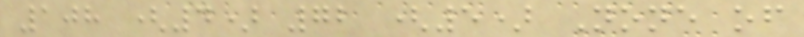108 (4) 72 (5) None of
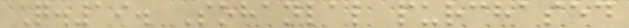Q.19. Sohanlal purchased
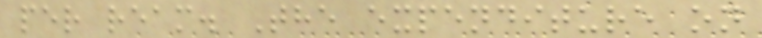per ream. The expenditure on
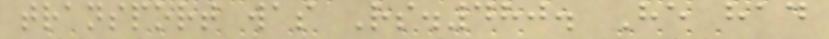transport was Rs.480. He had
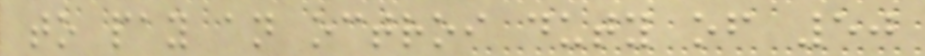to pay an octroi duty of 50
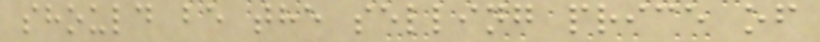should be the selling price of
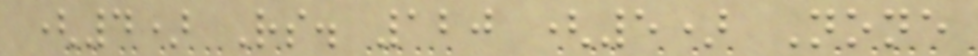(4) Rs. 120 (5) None
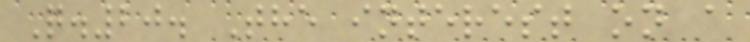Q.20. The interest on a
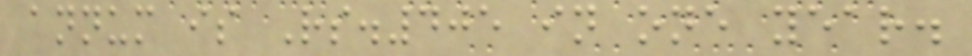annum is Rs.405 in one year.
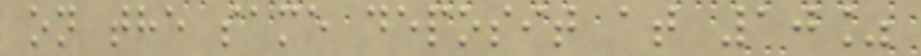on the same deposit at 10%
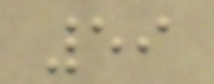59
